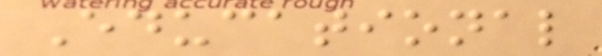Educational
